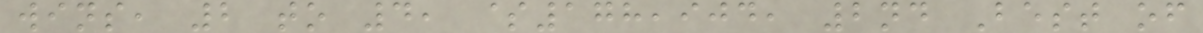wins, 2 to 4, $178,904, 2nd Best of
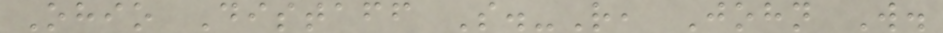Ohio Distaff S.-R, John W.
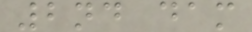2nd dam
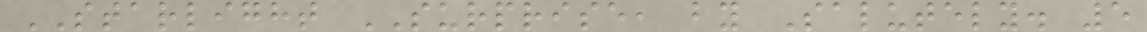STARLIGHT SURPRISE, by Salutely. 5
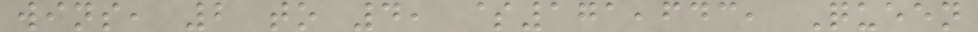wins, 2 to 4, $171,643, Queen
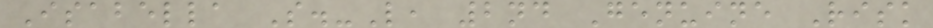Isabella S.-L, 2nd Genuine Risk
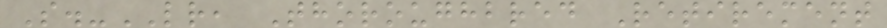S.-LR, Thoroughbred Retirement
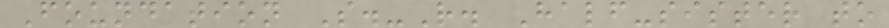Foundation S.-R. Half-sister to
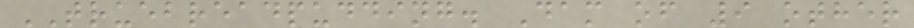TRUEBREADPUDDING. Dam of 9 other
